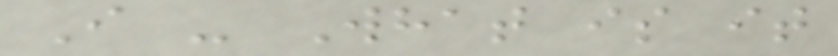I - What is it
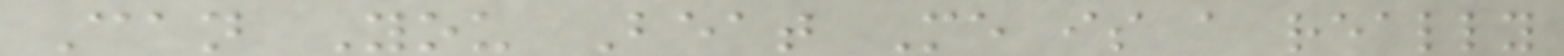Can You Beat Me is a really
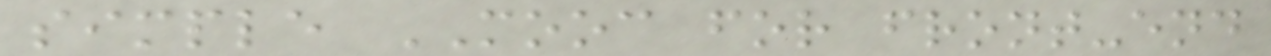simple MOOC for front-end
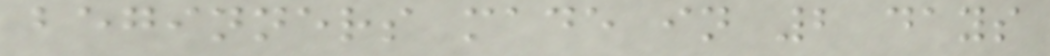beginners made in 2 days
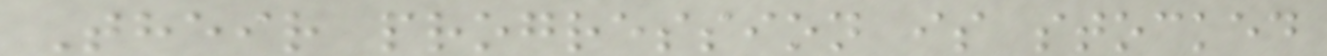Their progression is stocked
